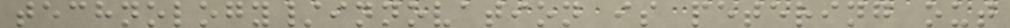technology/innovation is petering out
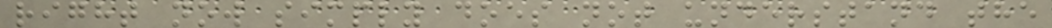right now simply does not understand the
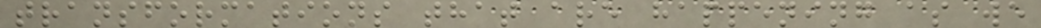transformations that are happening as we
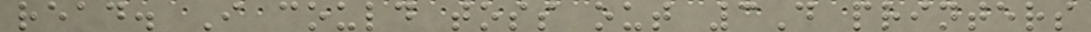read. I could toss out 3D printers
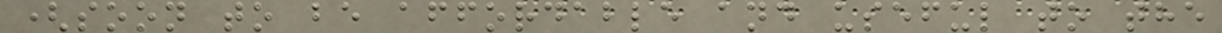(soon to be affordable and useful to the
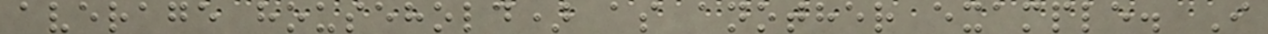average household) as another example. I
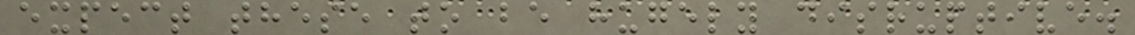expect these to be hugely disruptive.
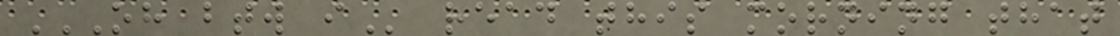OH BTW I read this morning that
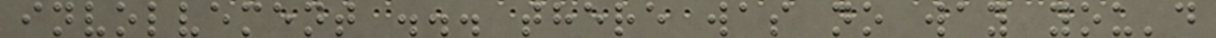involvement ... there was no way you'd
